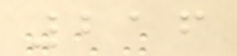216
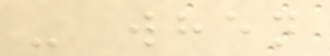- when
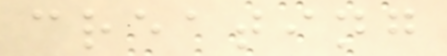creating
